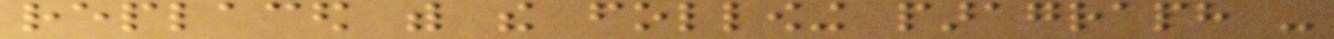replaced with the following paragraph -
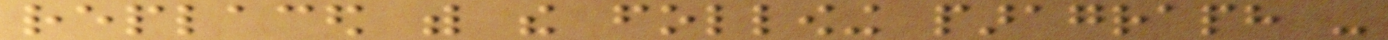replaced with the following paragraph -
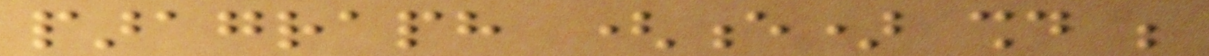paragraph (e) should be
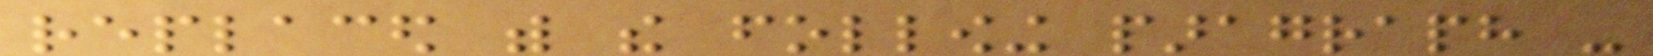replaced with the following paragraph -
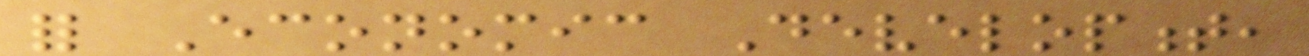for Economic Development,
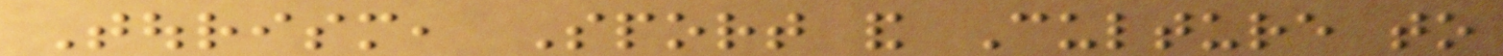Tourism, Sport and Culture to
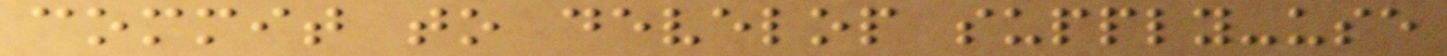commit to develop supply-use
